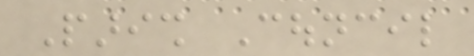Parish Council
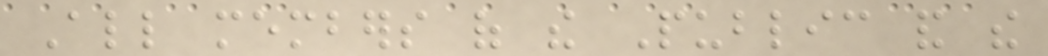All members of the Public and the
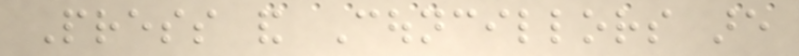Press and Councillors are
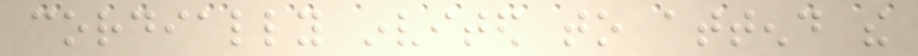cordially invited to attend the
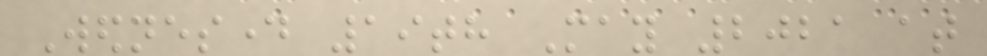Wednesday 19th May 2021 at
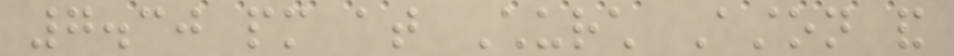7.30 pm at Church Aston and
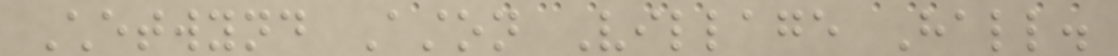Chetwynd Aston Village Hall.
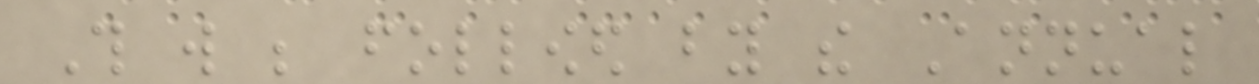This will be followed by the Annual
